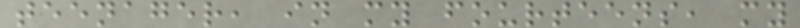teenager, in my fourteens, my
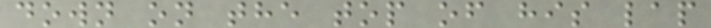down on the top of his lap
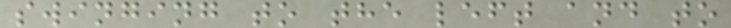swinging to the left and to
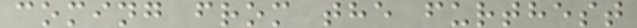coming from the furthest
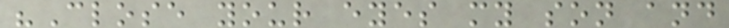"Close your eyes my son and
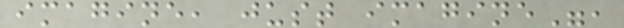imagine, just imagine",
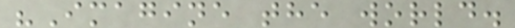"Imagine the world.
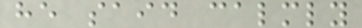he said calmly
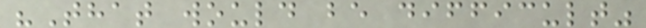"That would be difficult"
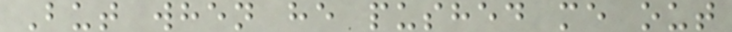But when he pushed me out
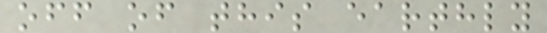off of this earthly
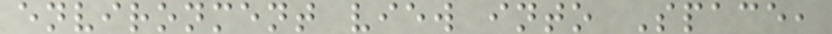environment view into Space,
